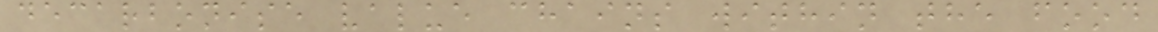decarbonise value chains within the food
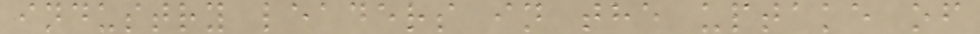industry leaders in the uptake of
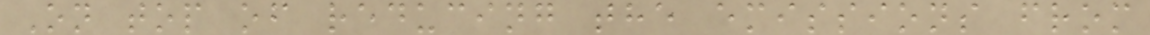On top of reducing the emissions from
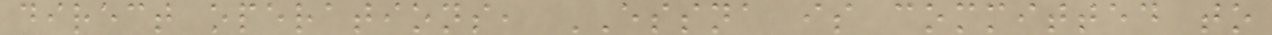direct operations, ESSNA is committed to
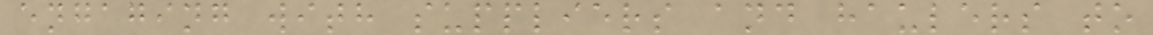engaging with suppliers and haulers to
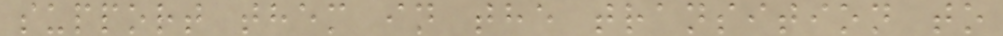support them in the transition to
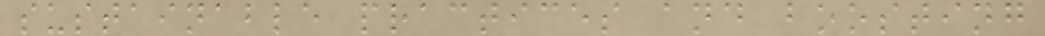sustainable practices and boosting
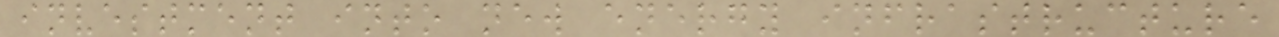investment into new energy infrastructure
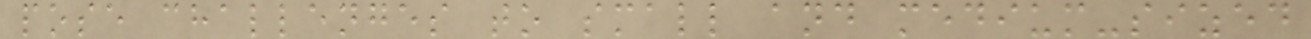pose challenges to small and medium-sized
